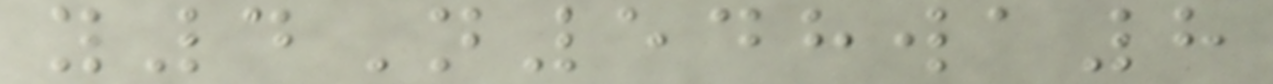y4N548wa8
